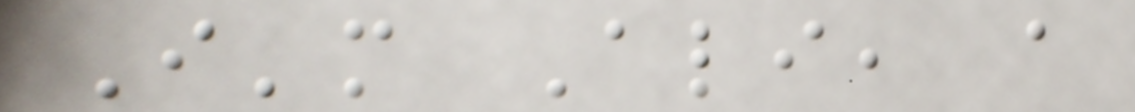I'm Ali, a
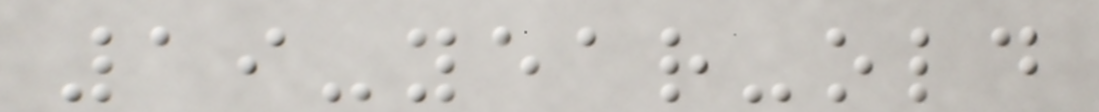19-year-old
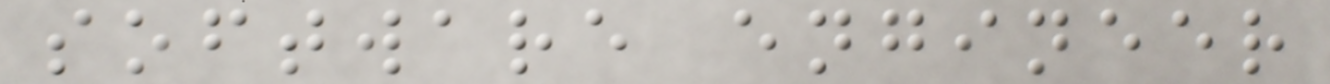software engineer
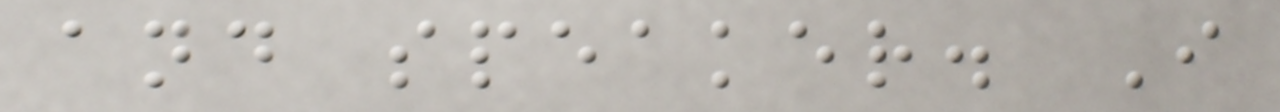and speaker. I
